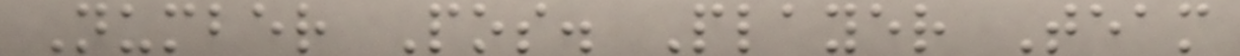Number Pos. Player Team
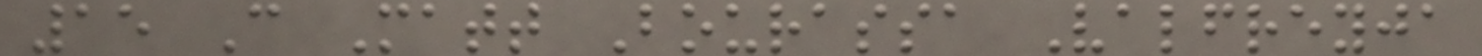15 C Matt Bourassa Valfreyja
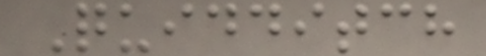Quidditch
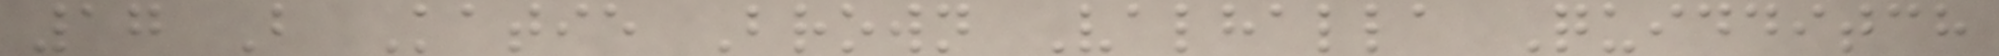17 B Katie Brown Valhalla Quidditch
